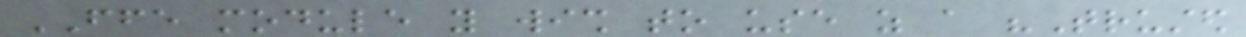FFE module you wish to use as a "Trusted
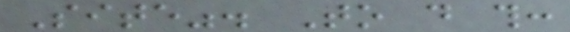Site". To do this:
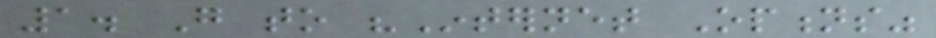1. Go to "Internet Options"
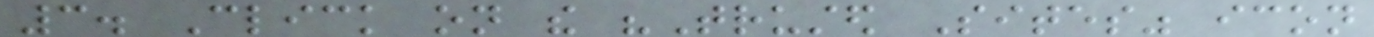3. Click on the "Trusted Sites" icon
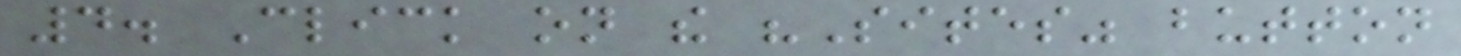4. Click on the "Sites" button
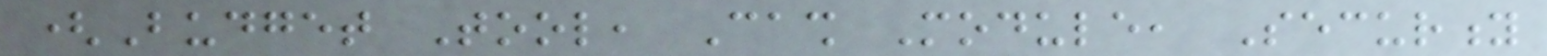(Budget Tool, Cash Module, Security
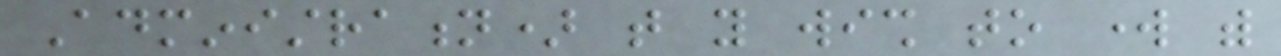Administration) that you wish to work with
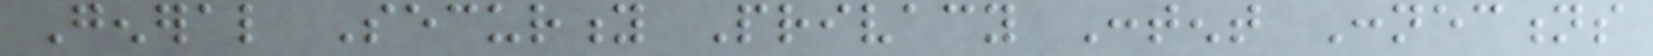General Security Privacy Content Connections
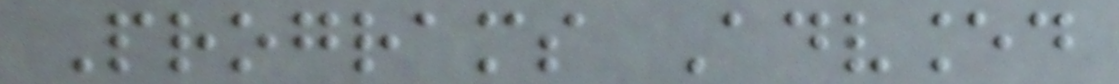Programs Advanced
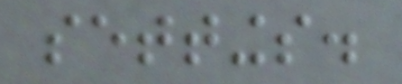settings.
